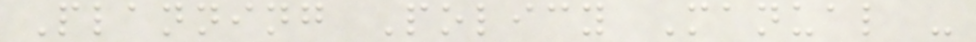Planning Policy Manual -
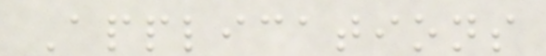Applications
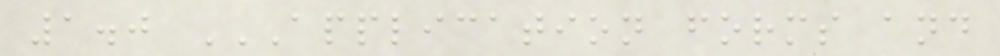1.0 APPLICATION FORMS AND
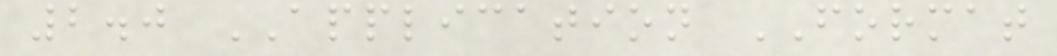2.0 APPLICATION FORMAT
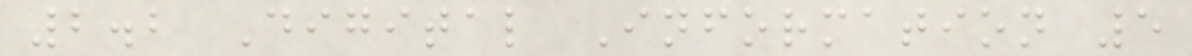2.2 Digital Information 5
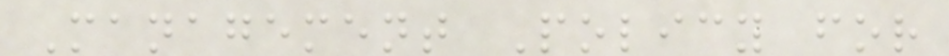Management Policy for
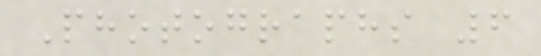Photographs 6
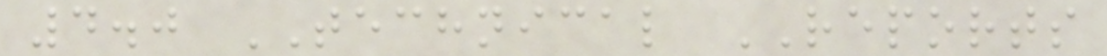4.0 TECHNICAL REPORTS
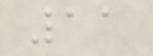11
